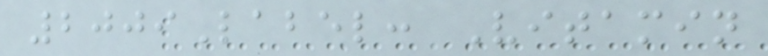2009Label: Vitamin
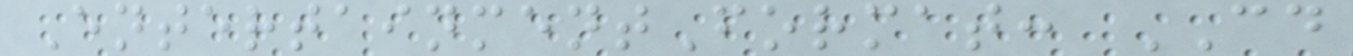EntertainmentFormat: CD
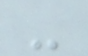-
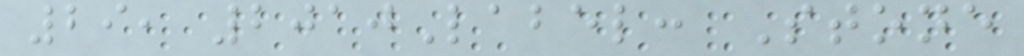29, 2010Label: Stone
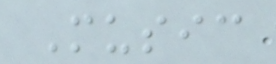Music
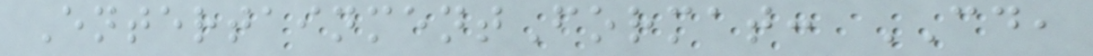EntertainmentFormat: CD,
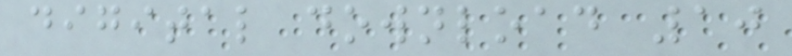digital download 10
